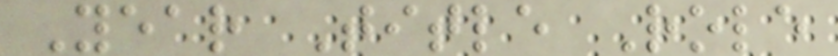Year Title Role
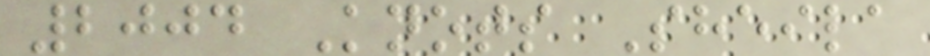2004 Knots Sheila
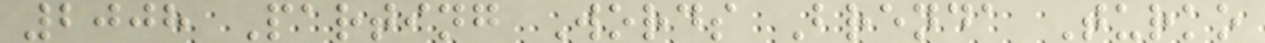2008 Parting Words Brenda Turko
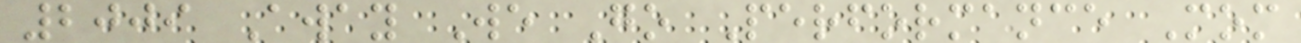2009 Away We Go Performance Mom
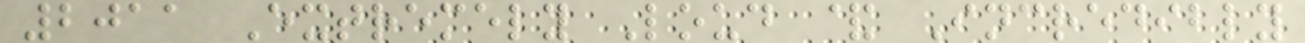2011 Extremely Loud & Incredibly
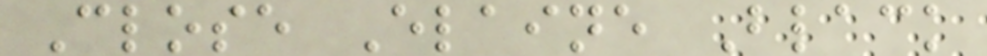Close Elaine Black
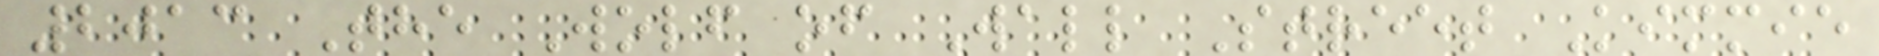2013 The Wolf of Wall Street Kimmie
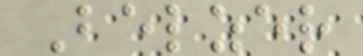Belzer
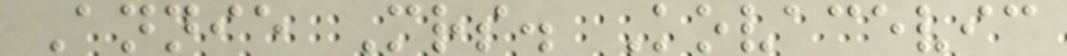Annie Mrs. Kovacevic
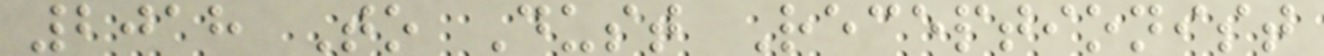2018 To Dust Receptionist
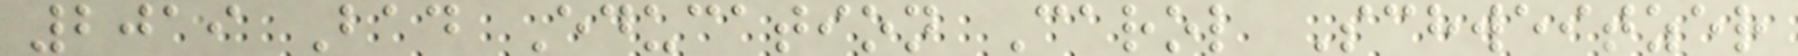2019 Bad Education Carol Schweitzer
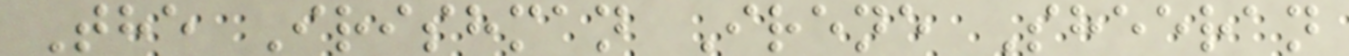The Irishman Irene Sheeran
